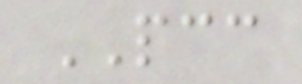PCC
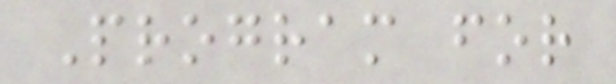Program for
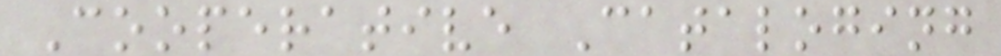Cooperative Cataloging
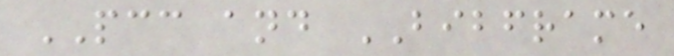PCC and BIBFRAME
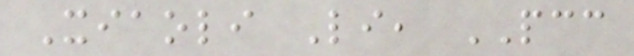Xiaoli Li, PCC
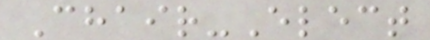Chair-Elect
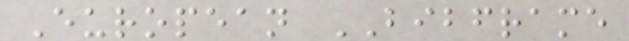European BIBFRAME
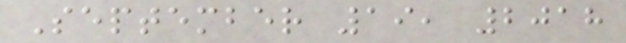September 19, 2018
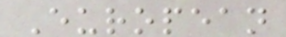European
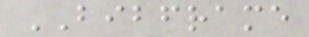BIBFRAME
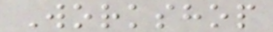Workshop
